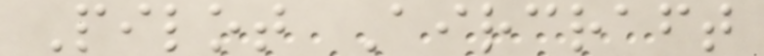Pilot Aircraft
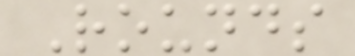Rounds
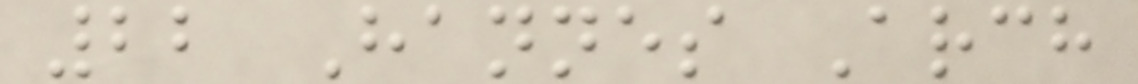22 Hannes Arch
